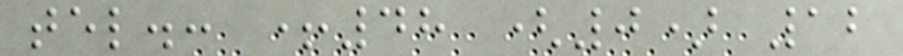tel.: +48 (0) 12
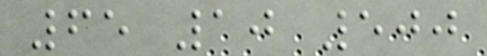65 10 500
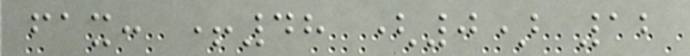fax: +48 (0) 12
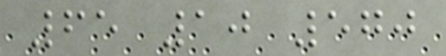65 10 570
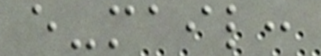e-mail:
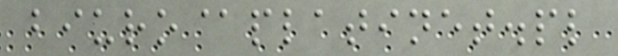biuro@platinet.pl
